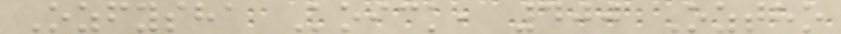Ozfysha Koick, 400 Oztho
